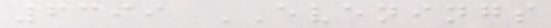6399 EVENINGS
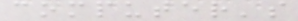computer's
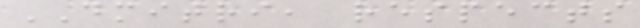DMITRI, respects
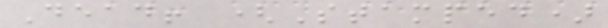Dead! (Stamped)
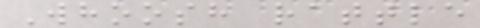Whoosh rattle
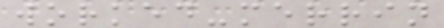worked-merrin
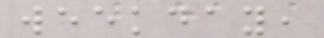weekday,
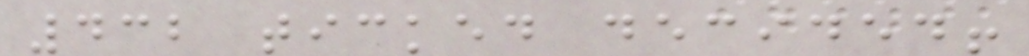432 ticked decided!
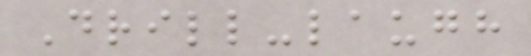Drill-laugh
